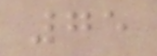75
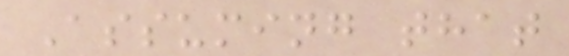Assuming that
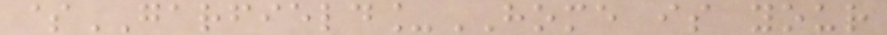$GARFIELD_HOME is your
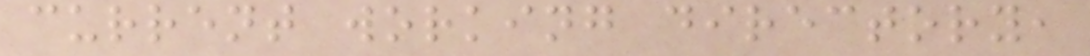current working directory,
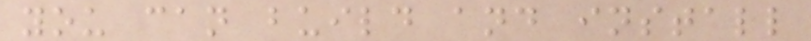you can build and install
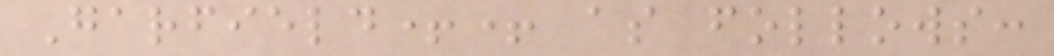Garfield++ as follows:
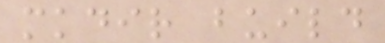mkdir build
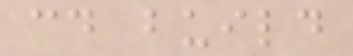cd build
